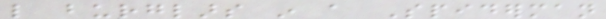like burglars in a Spiderman
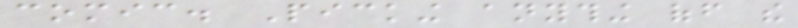comic. Picking anything off the
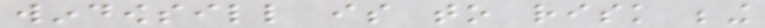windowsill is to risk being
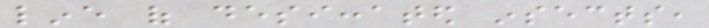line of desiccated insects,
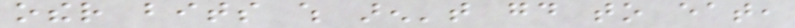other bits which aren't good to eat,
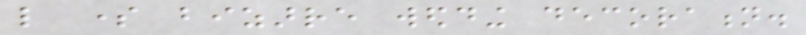like some bizarre wedding decoration.
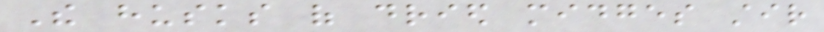The husks of dried midges stir
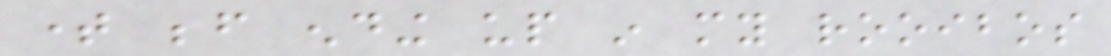time before ending up in my rooibos
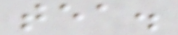tea.
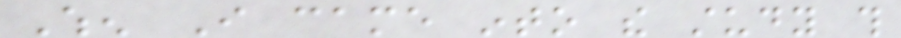When I came into the study this
